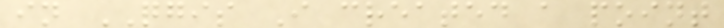in QGIS I created a point
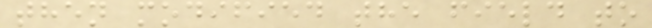then modified the field to
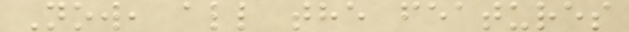Now, all the features
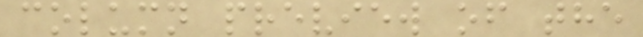column preview of the
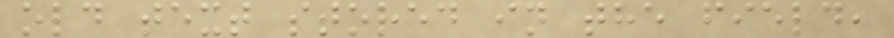old text stored in the field,
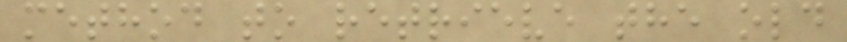method to retrieve the old
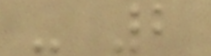- 2
